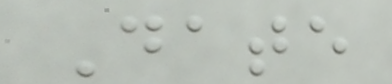Date
